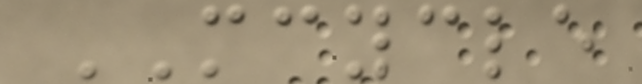MCYCLE
